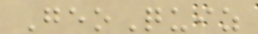GeoQuiz
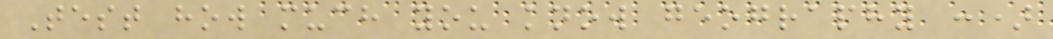Test how much you know geography :)
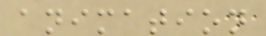animation
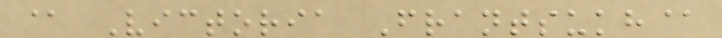@ Victoria Frantsukh@
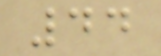44
